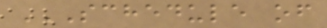SCHEDULE OF
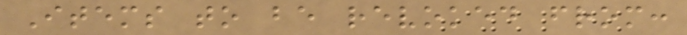Items to be revoked from:
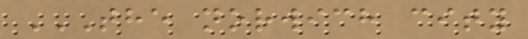THE NORWICH CITY
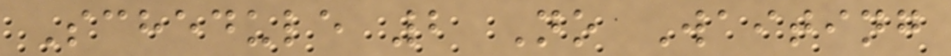Schedule 2 No Waiting
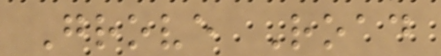Grove Road
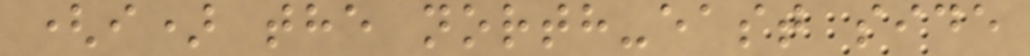(i) the north-east side
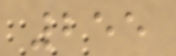255
